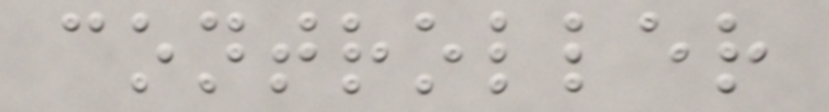controller
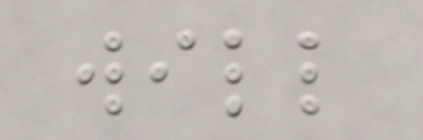will
